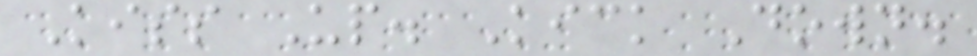Kiss Up. Kick Down.
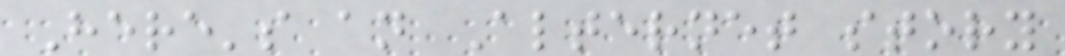Here's an Alternet story
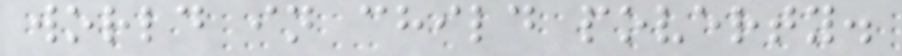world in child poverty.
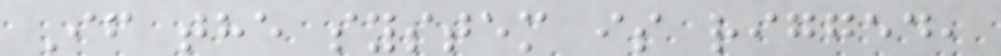If the system is rigged,
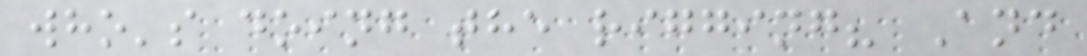who's doing the rigging? And
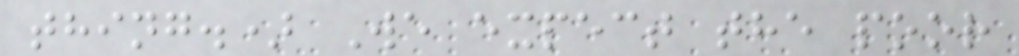thing.) We expect the poor
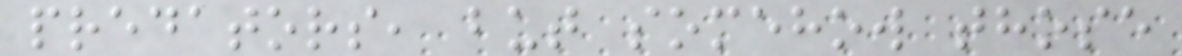predators, but somehow those
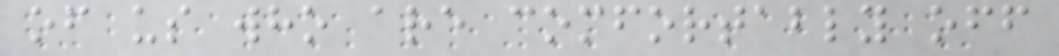of us who are comfortably off
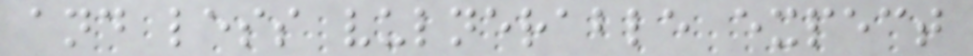and less vulnerable expect
